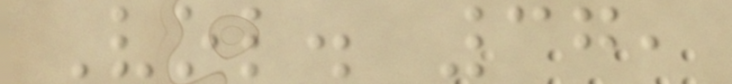Vol. 37,
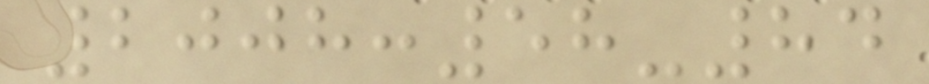2008:58-84
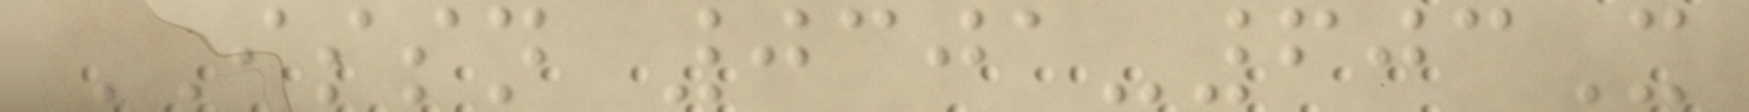ISSN 0301-603X
